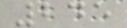245
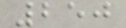250
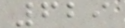629
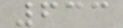633
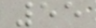55
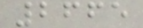2665
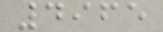4965
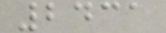2431
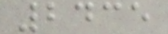2435
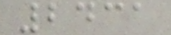2431
